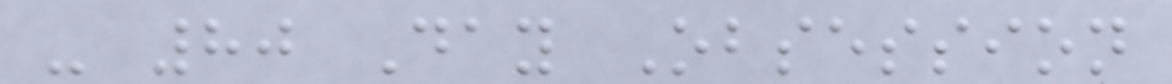- 80 Day Obsession
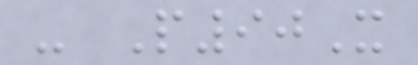- P90X
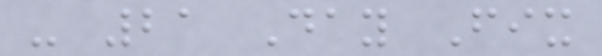- 21 Day Fix
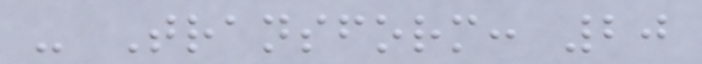- Transform: 20
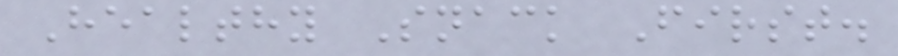Healthy Snack First.
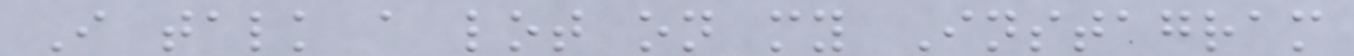I talk a lot on my Instagram
